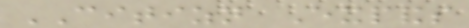CITIZN Expands
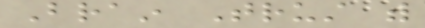Brain Trust with
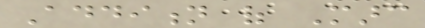Addition of Marc
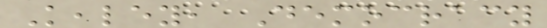Kealey, Democracy
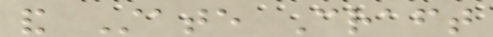and State Craft
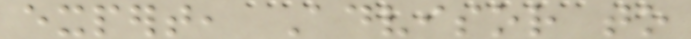expert, Advisor to
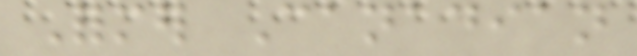Former Canadian
